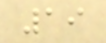19
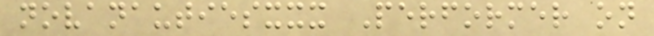novanautiesxxx Performer on
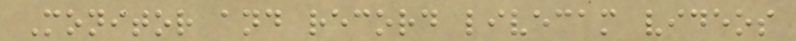Monitor and record livecam videos
